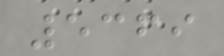5369
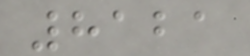8121
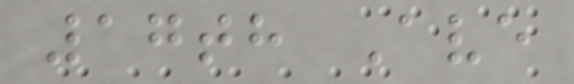17th Ave
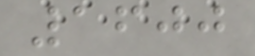1600
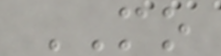MO
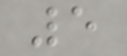5
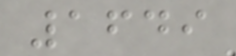1649
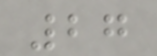27
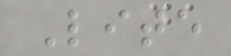Lite
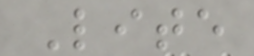Lite
